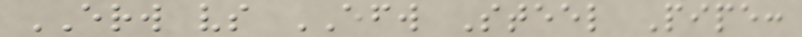ERW vs EFW Steel Pipe:
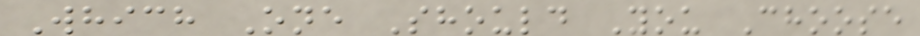Which One Should You Choose
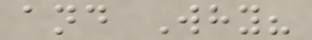and Why?
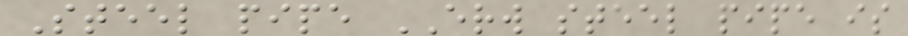Steel pipe ERW steel pipe is
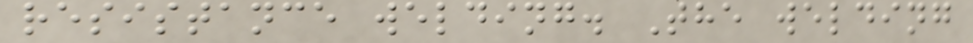resistance welding. The welding
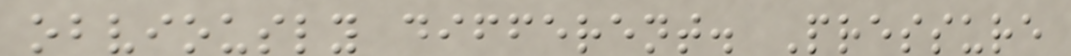obviously different. Pressure
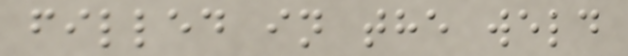filled in the weld
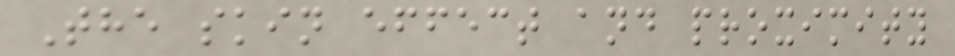The skin effect and proximity
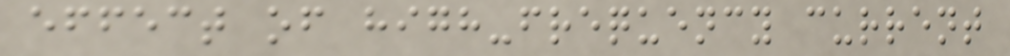effect of high-frequency current
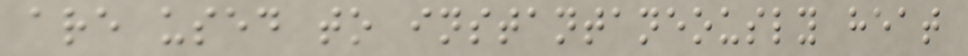are used to instantaneously heat
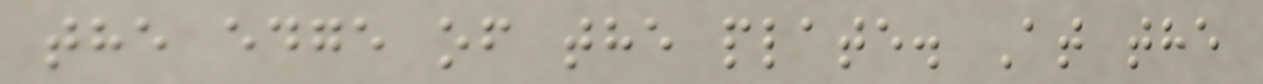the edge of the plate. At the
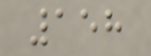158
